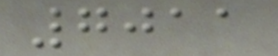7011
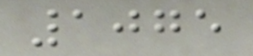1075
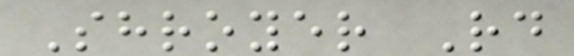Shroyer Rd
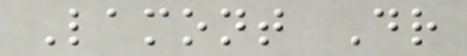Lamont Dr
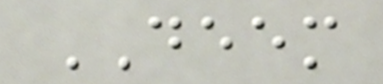DEEM
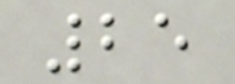25
